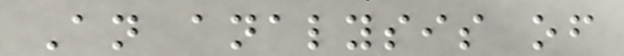An analysis of
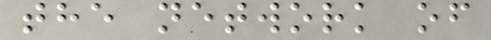the network of
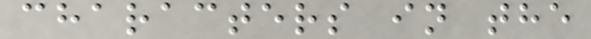characters in the
